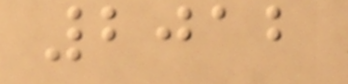2012
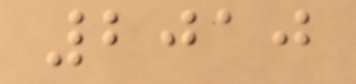2010
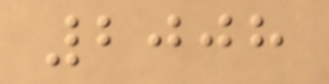2008
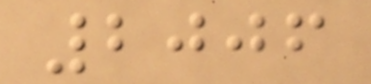2006
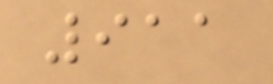911
